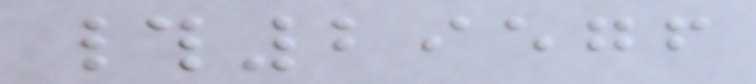#29576
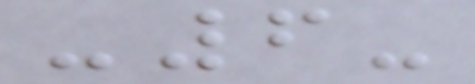-6-
